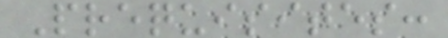Prequisites:
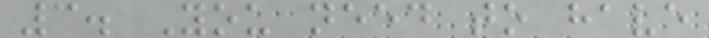3. You need to have
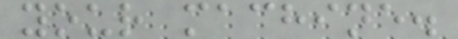your machine.
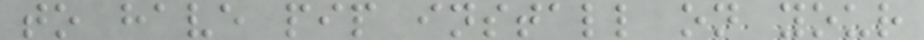to have pip install on your
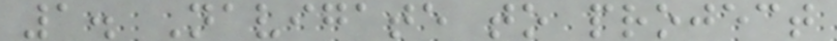1. Navigate to project
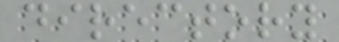directory
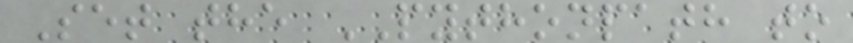Set the PYTHONPATH to
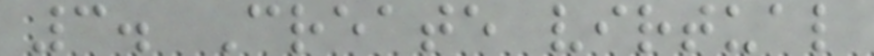3. Create virtual
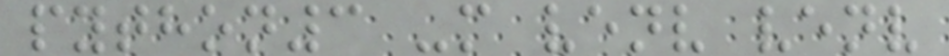python3 -m venv venv
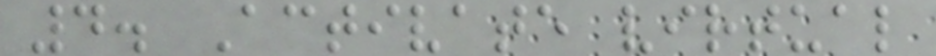4. Activate virtual
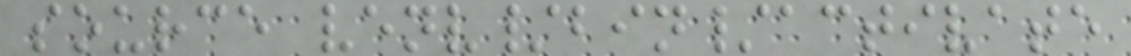source venv/bin/activate
